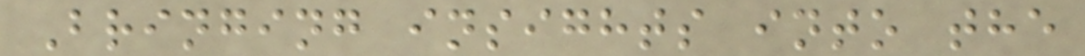Bringing insights into the
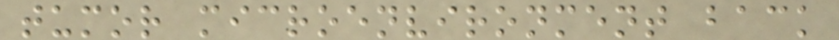tumor microenvironment back
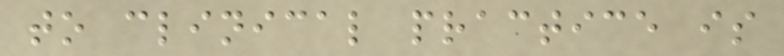to clinical practice is
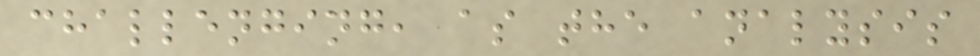challenging, as the analysis
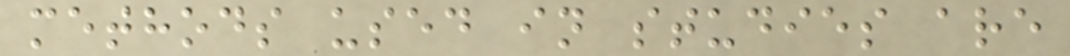methods used in studies are
